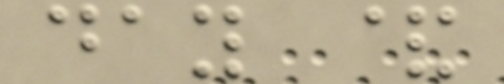day &
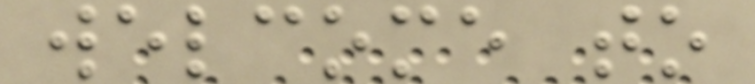welcome to
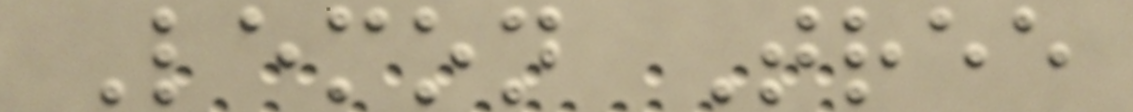Lemon Tree
